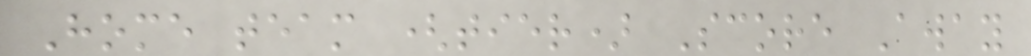Home team (tier) Score Away
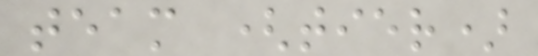team (tier)
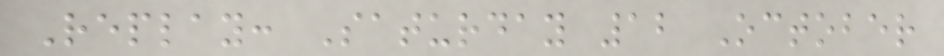Replay: Saturday 12 October
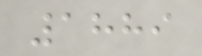1889
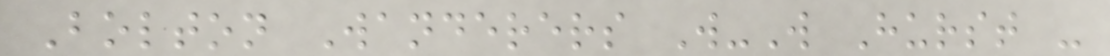Bolton Wanderers W-W Hurst -
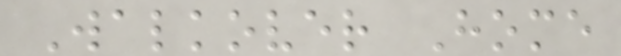Walkover Home
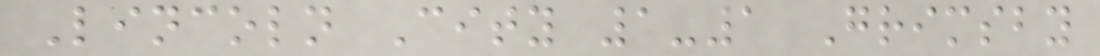Lincoln City 1-1 Grimsby
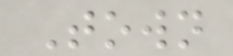Town
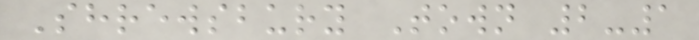Shrewsbury Town 2-1
